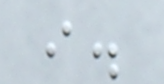i.
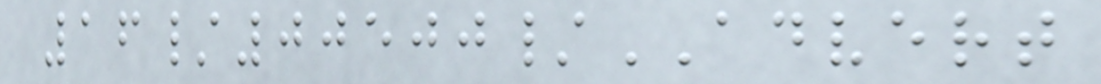16/00500/ADVERT
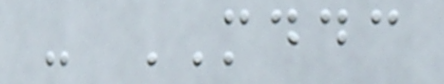- MDDC
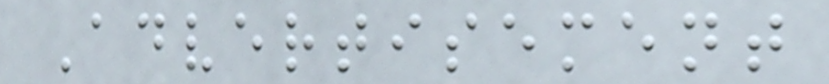Advertisement
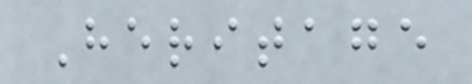Heritage
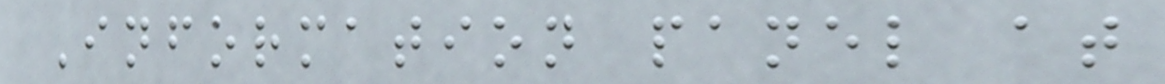Information panel at
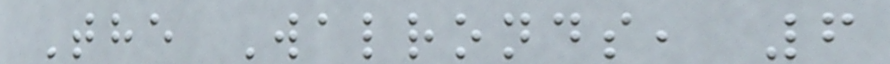The Walronds, 6
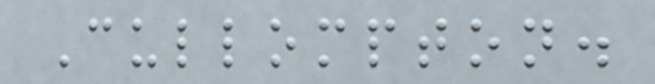Cullompton.
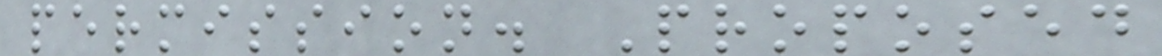permission. Proposed
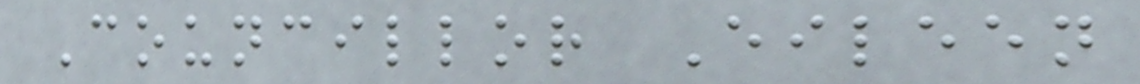Councillor Eileen
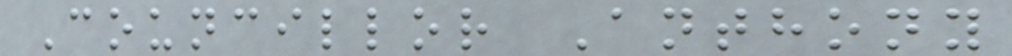Councillor Anthony
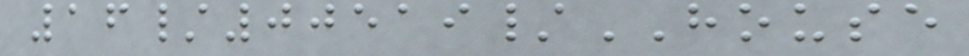16/00519/HOUSE
